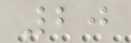20
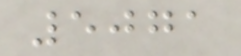5071
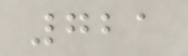721
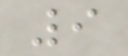9
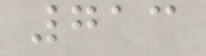713
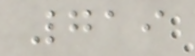719
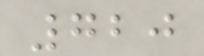720
